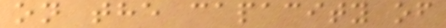on the capacity of
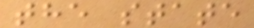the state
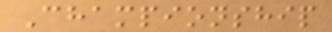Championship
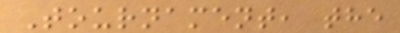Tournament, the
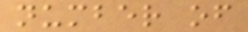number of
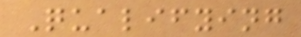Qualifying
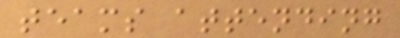teams attending
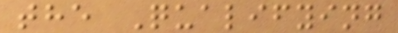the Qualifying
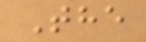The
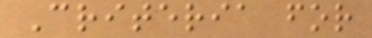Criteria for
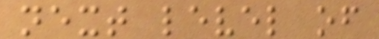next level of
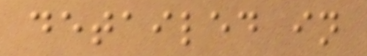detailed in
